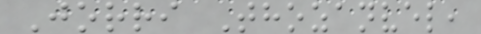Jorri Thozanvel,
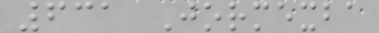631 Jormexba
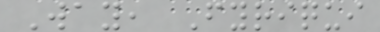Way, Fyriqui
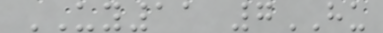UY11 7HU
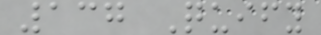137 Quify
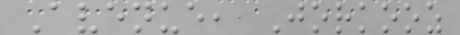Avenue, Jorkooz
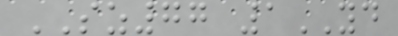SZ77 1YD
